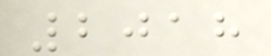2018
